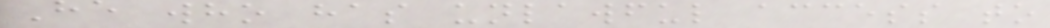He who has unlawful access to
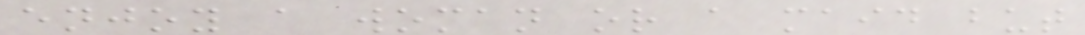enjoy a woman or a maid but
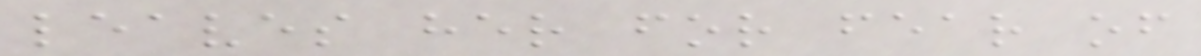leaves her for fear of
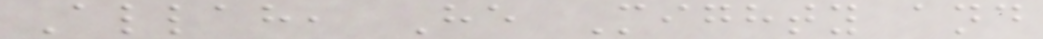Allah, He Mighty and
